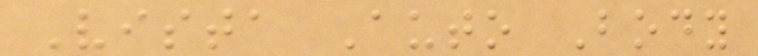Vista Auto Body
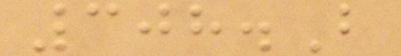308.B
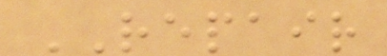REPAIR
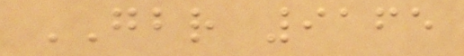GBR 9165
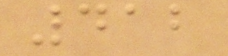412
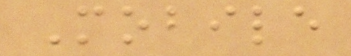Mobile
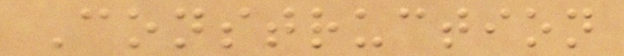Construction
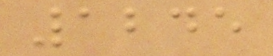1245
